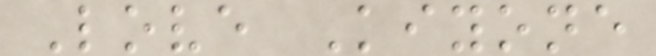Love Kiyone
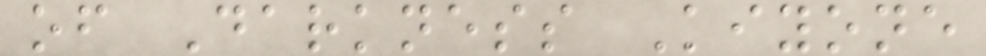of Darkness Kiyone
